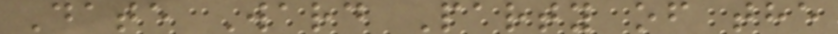Date Ward Party of the
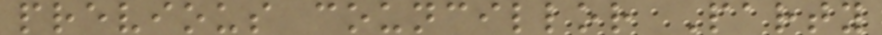previous councillor Party
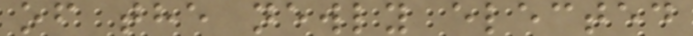of the newly elected
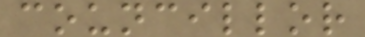councillor
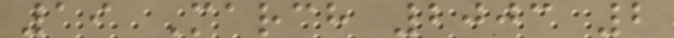19 March 2003 2
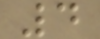4
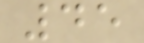45
